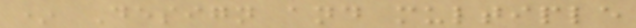* Design and multiple
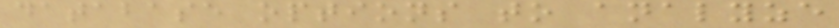database options to analyze
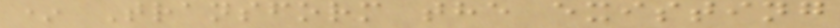* Transform the existing
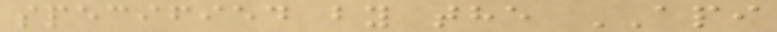specified by the API
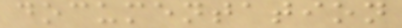documentation
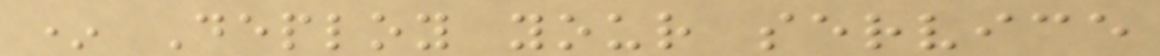* Deploy your service
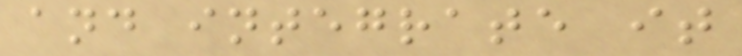and integrate it
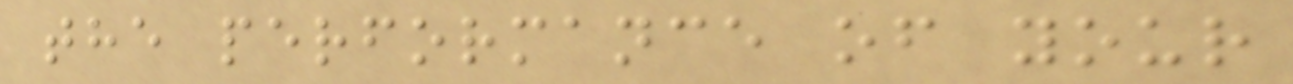the performance of your
